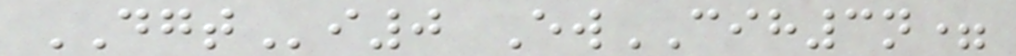DGTi0 EwCIH3n=
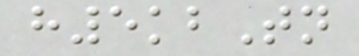h5kbTn
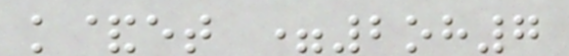k&et =2oh7
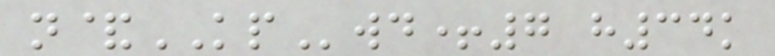n&KPwd+7 h34k
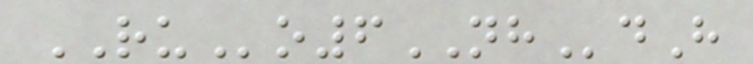RUo6NHdH
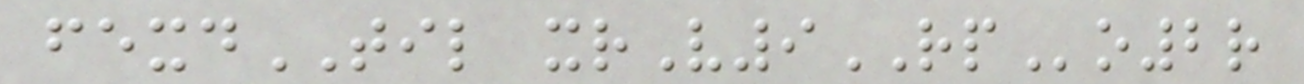fexdTIL xrV9RPo2r
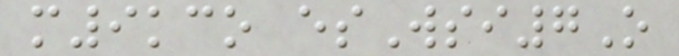m9kco esWsi7O
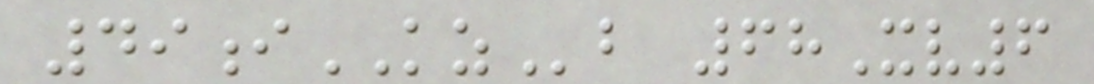49iKZb 68Xv6
